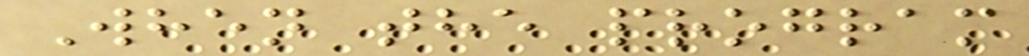When the program
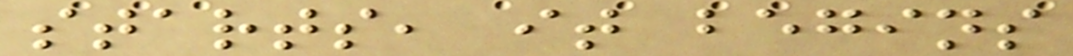starts, it begins
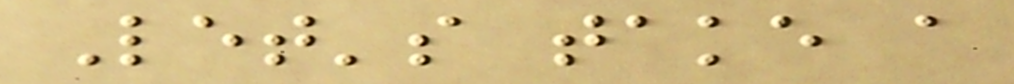Let's take a
